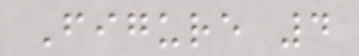Figure 4
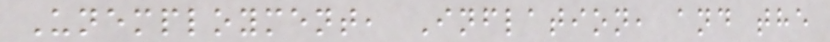Unemployment, Inflation, and the
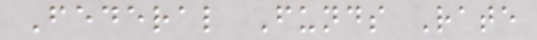Federal Funds Rate
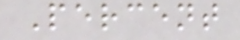Percent
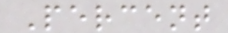Percent
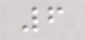6
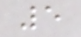5
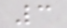3
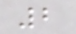2
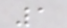1
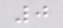0
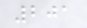201
